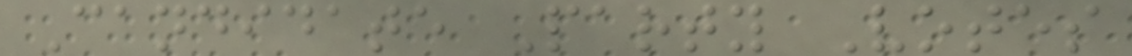Candidate Party Votes
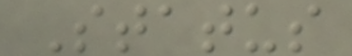Status
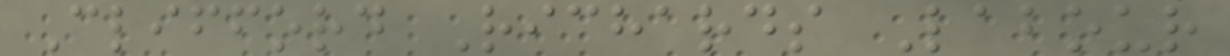Clifford Richards Labour
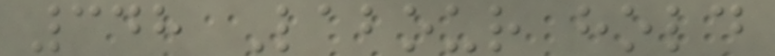348 Labour hold
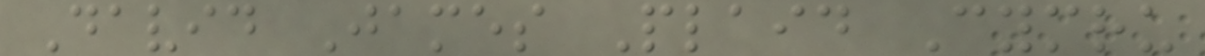David James Plaid Cymru
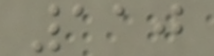110
